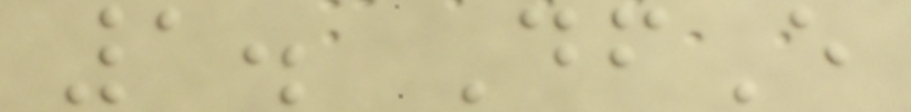1. DfE
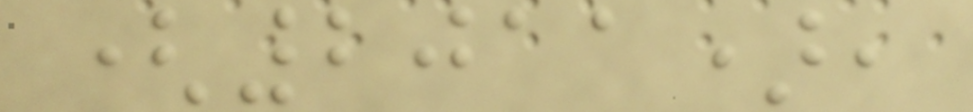(2011),
